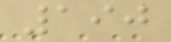190
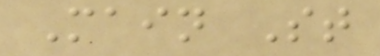Main St
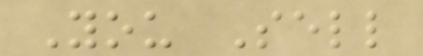You Sell
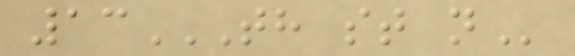13TH ST N
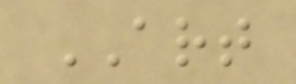ART
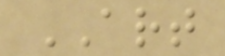ART
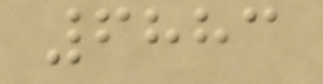6883
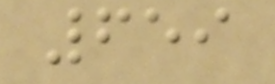659
